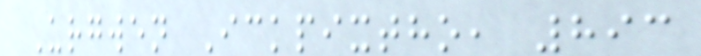Urgwen Ickpixtho, 893
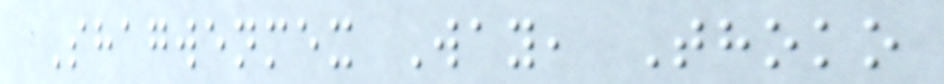Shagwenmex Way, Thoko
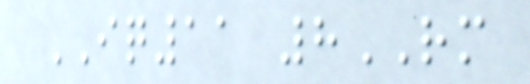IQ11 8RM
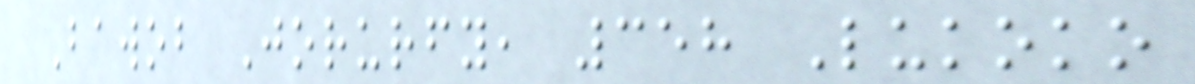Bawob Jorurfy, 358 Lukoko
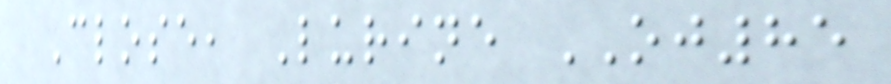Close, Lurine OJ85
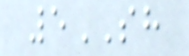5SH
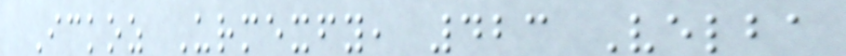Ickoz Urmexfy, 423 Velba
